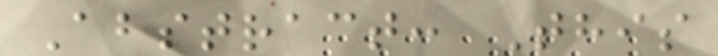Abstract: This
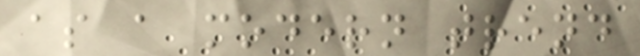as a modern trend
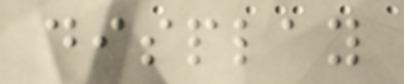display
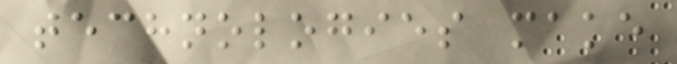technologies make
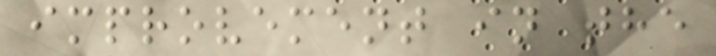improvement in the
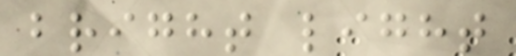bright light
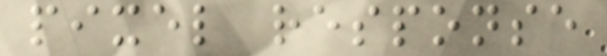pixel response
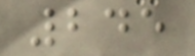245
